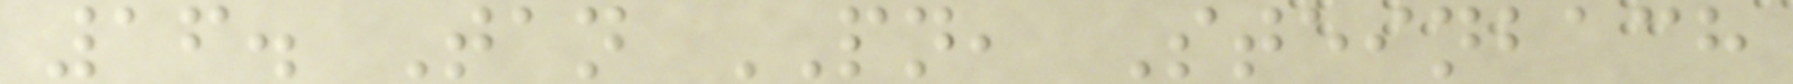16. Tan PN, Steinbach
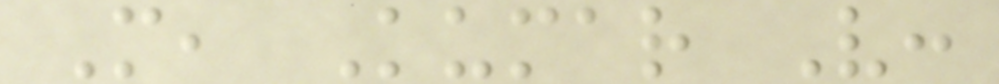M, Kumar V:
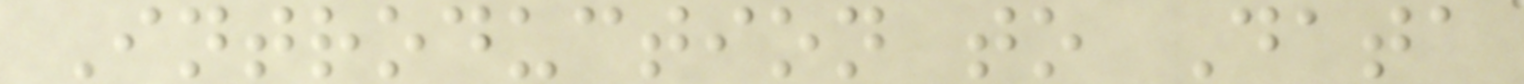Introduction to Data
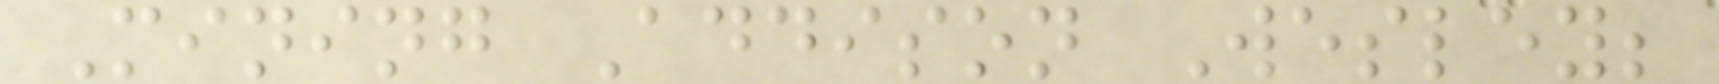Mining Addison Wesley;
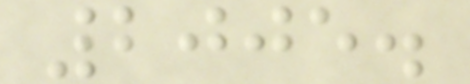2005.
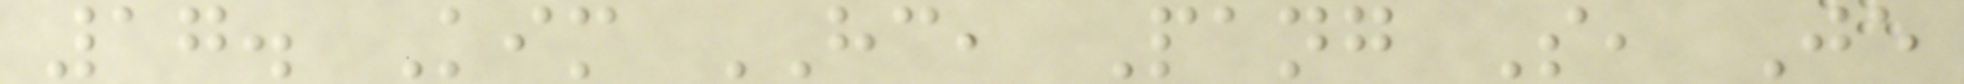17. Kim HC, Pang S, Je
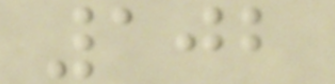102
